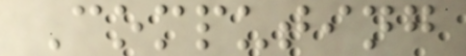Computing
